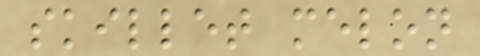skillet melon
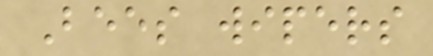Bees wipers
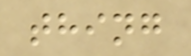thing
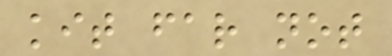kit far not
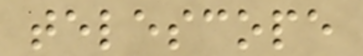telescope
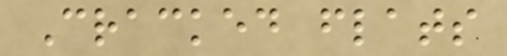Cracked flats
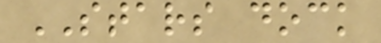STARS dock
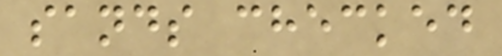sands checked
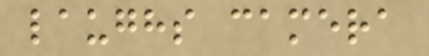laughs camera
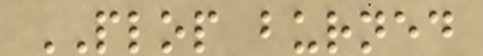PLOP burned
